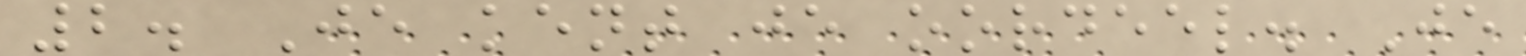2. Je kent je oordeel. Je
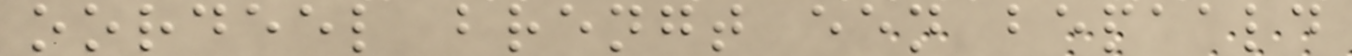oordeel brengt een bepaald
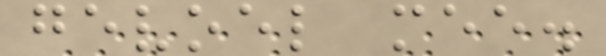gevoel mee.
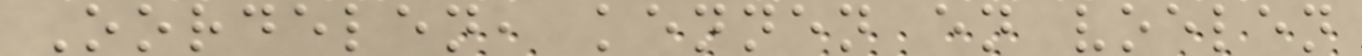Oordelen, kennen en voelen
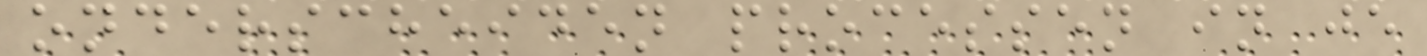onderscheiden processen in je
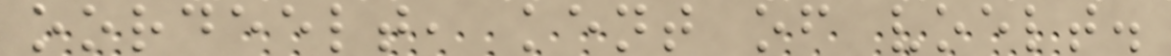oordeelt, kent of voelt.
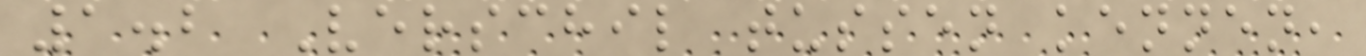1.2 Verschil tussen kennen,
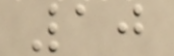10
